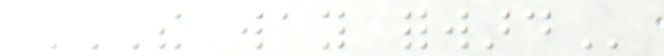THE WAY FORWARD
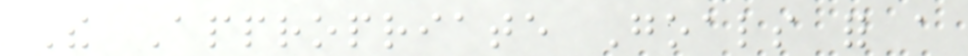The Appropriate Goals for a
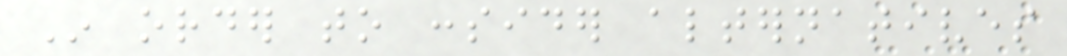In order to consider alternatives
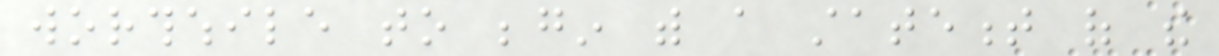worthwhile to begin with a statement of the
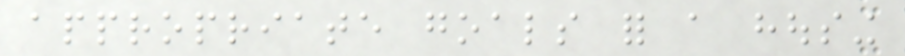appropriate goals for a housing
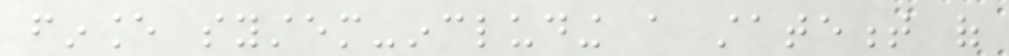finance system-including a statement of
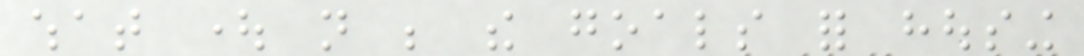what ought not be the goals for housing
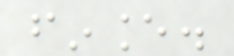finance.
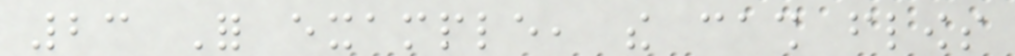23 For example, the cash flows
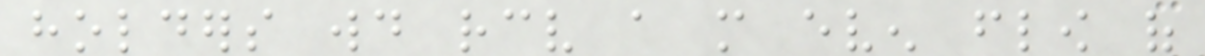holders would receive a more even flow of
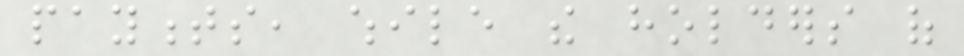payments, while the holders of
